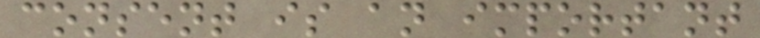consent is an important
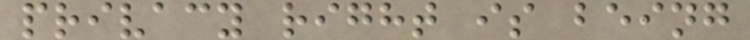privacy right is being
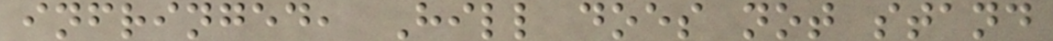infringed, Hill does not stand
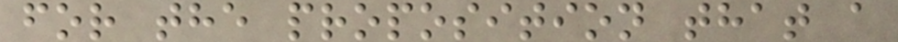for the proposition that a
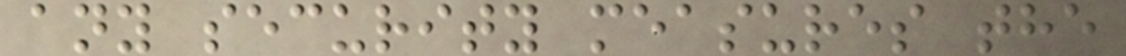any security measures the
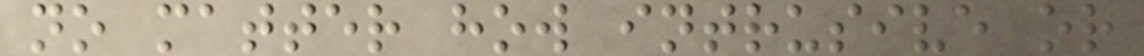no matter how intrusive or
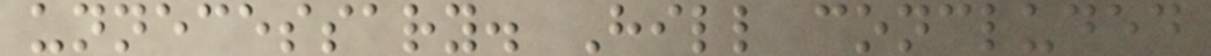unnecessary. Hill concluded
